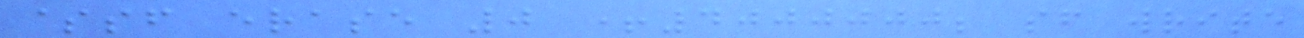$sf erase 0 +4000000; sf write
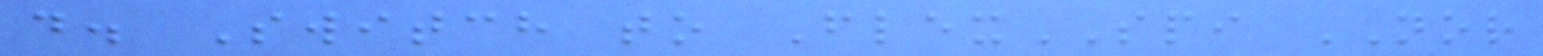d. Switch to FlexSPI NOR
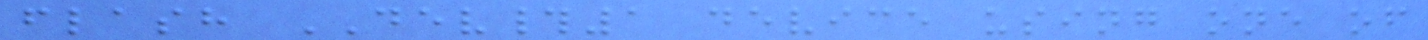flash DEV#1 device using one of
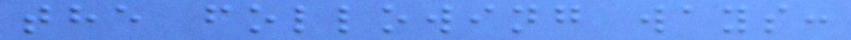the following ways:
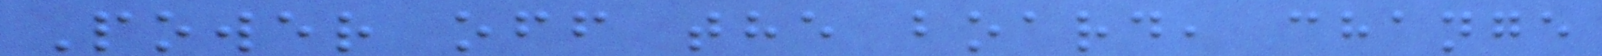Power off the board, change
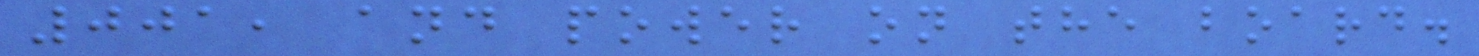001, and power on the board.
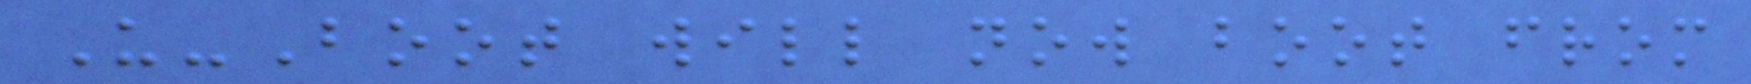U-Boot will now boot from
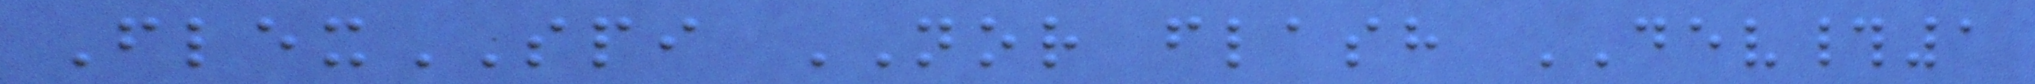FlexSPI NOR flash DEV#1
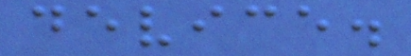device.
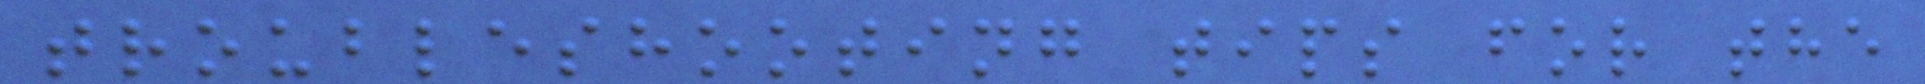troubleshooting tips for the
